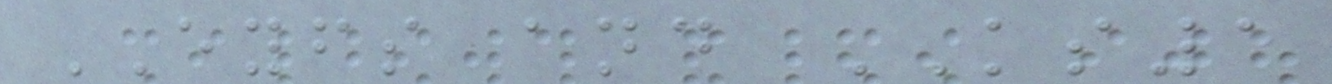EYFS and KS1
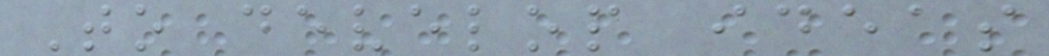To develop ideas
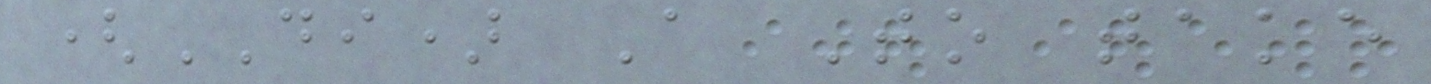(DI) A To take
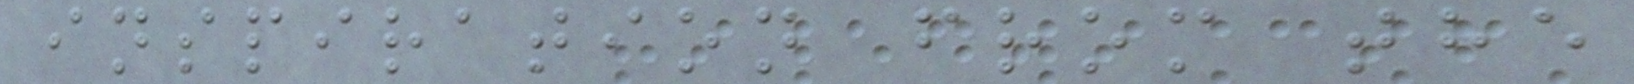inspiration from the
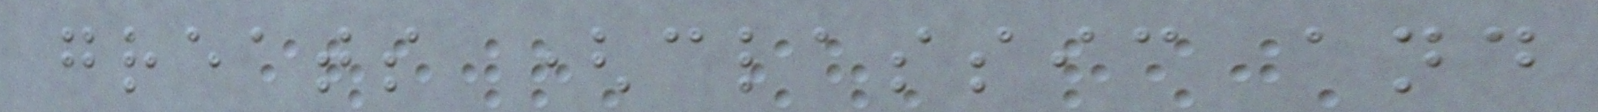greats (classic and
